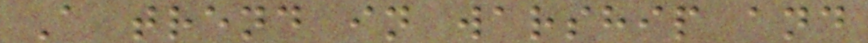A trend in warship and
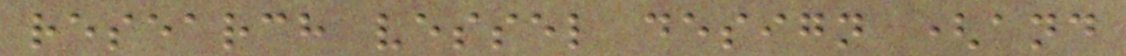research vessel design (and
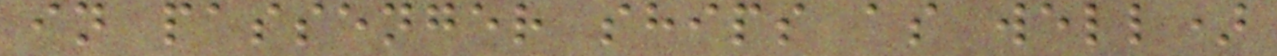in passenger ships as well)
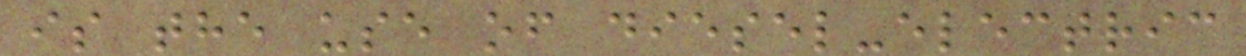is the use of diesel-electric
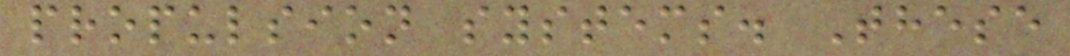propulsion systems. These
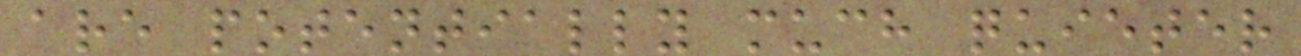are potentially much quieter
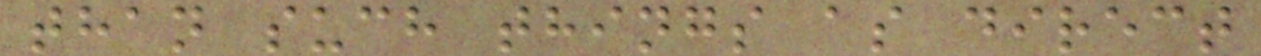than such things as direct
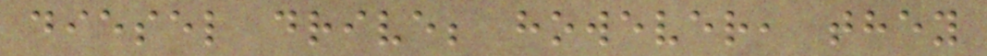diesel drive; however, they
